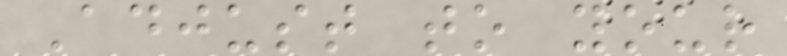Adjust to your
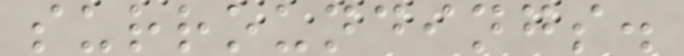surroundings.
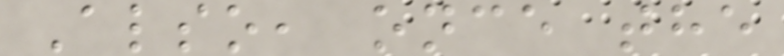Also, once the
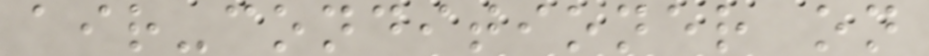air-conditioner on
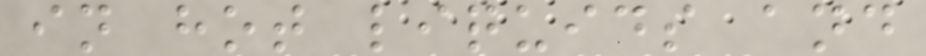in hot liquids and
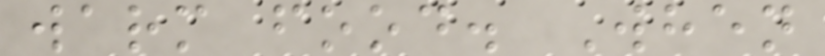warm food. When
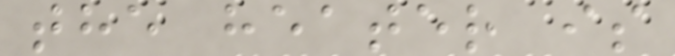the heater is
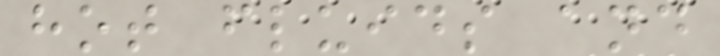hot fluids and
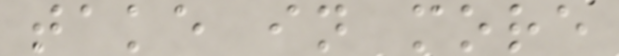take in more
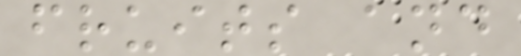fruits and
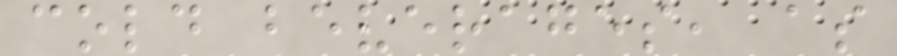cold beverages, as
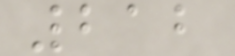212
